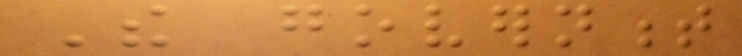The government
